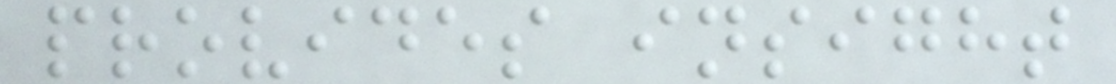provides insight
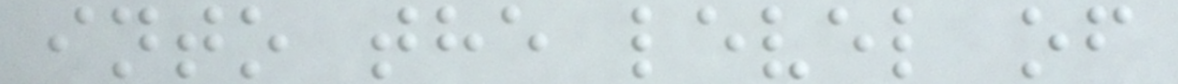into the level of
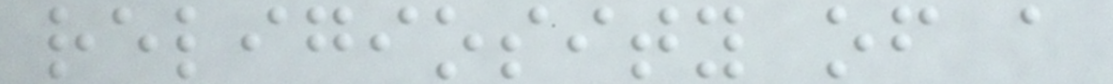religiosity of a
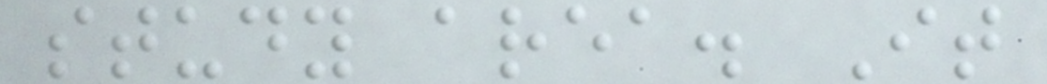study area. It
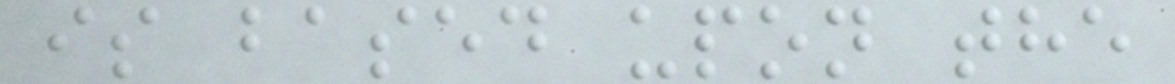is based upon the
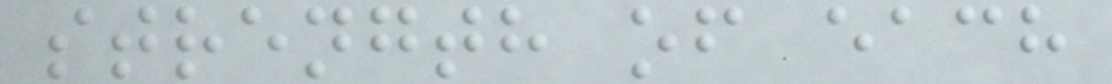strength of each
